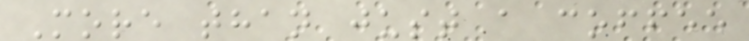More than just a coffee
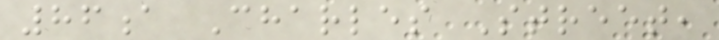86a Charles Street,
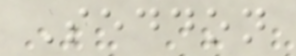Seddon
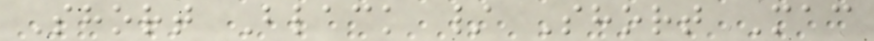Short Black / Short Mac
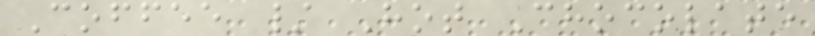Coffee / Hot Chocolate
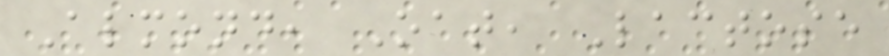Almond, Oat, Lactose
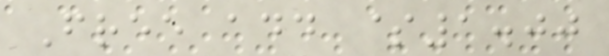Free add $1.00
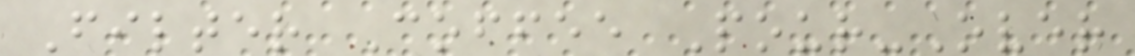Filter Coffee Pour-Over
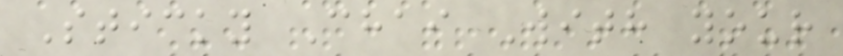Sticky Chai With your
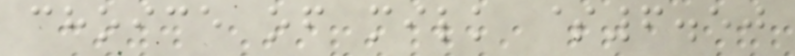choice of milk $6.50
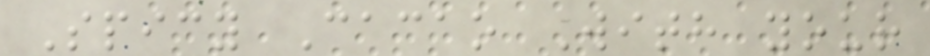Spicy Cacao With your
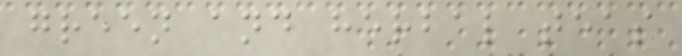green and herbal teas
